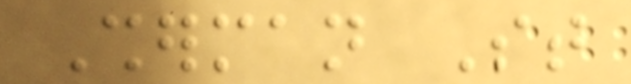Sherman St
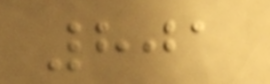801
